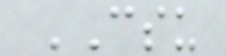CSU
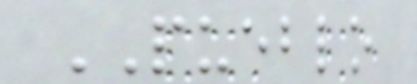PUEBLO
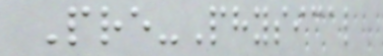Pre-Physical
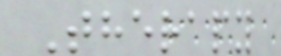Therapy
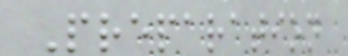Preparation
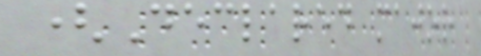(Declared major
